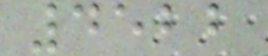4522
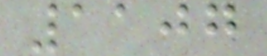1107
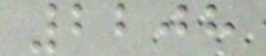2208
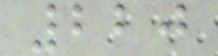220
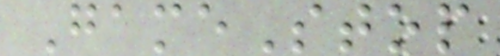GameStop
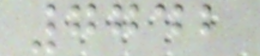7742
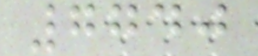7740
